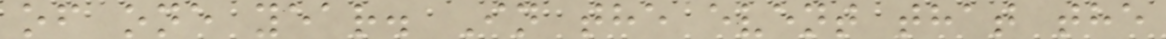of one year. In the event that the
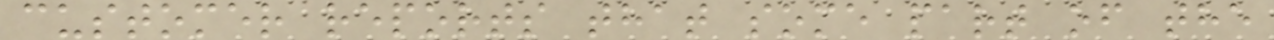customer reports that some part of the
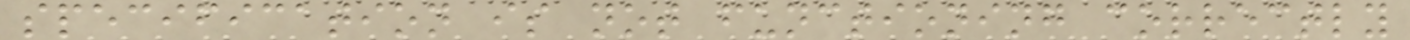specification is not functioning correctly
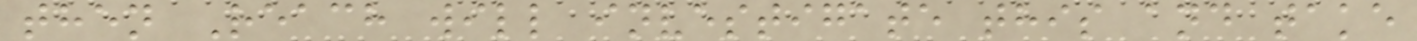then Reach will investigate this and take
